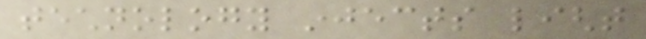technology injects light
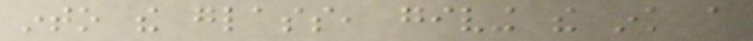into the glass, giving the ink a
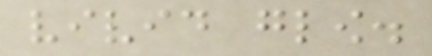vivid glow.
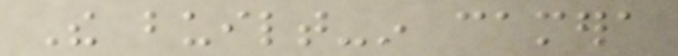The built-in camera
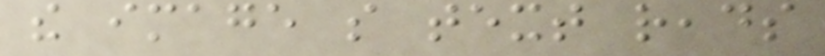the image so text reads
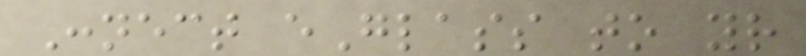Connect eGlass to your
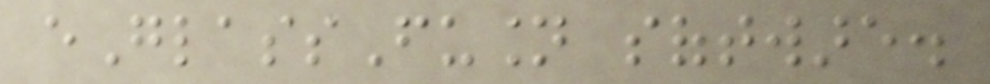eGlassFusion software.
